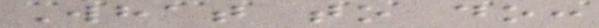What to do:
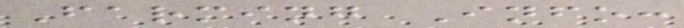Farming Info:
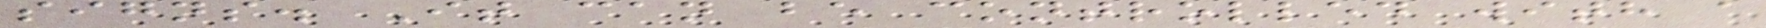signs. It can be controlled with a
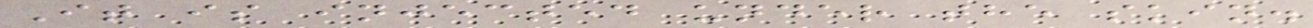It is injected under the skin.
